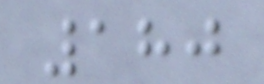180
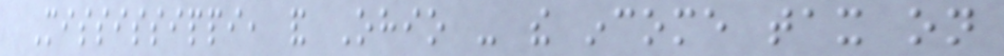Mississippi, and Ohio - the income tax on
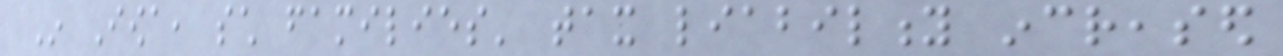In Iowa, such families' tax liability increased
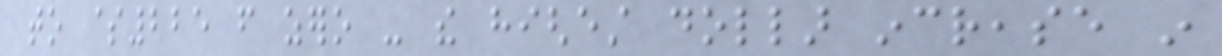to $225 from zero - the highest dollar increase in
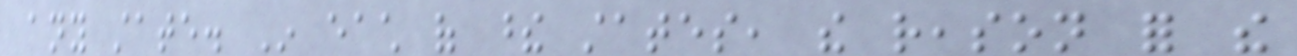any state. In each of these states, the reason for the
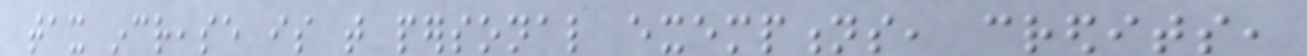tax increase is that personal exemptions, credits,
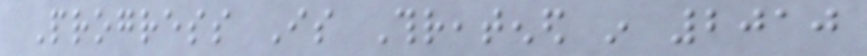Progress Is Threatened in 2010
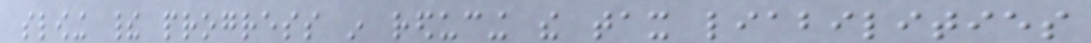slowing their progress in reducing the tax liabilities
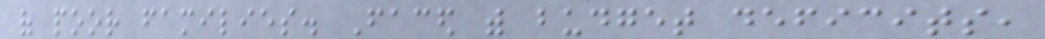of poor families. Faced with budget deficits,
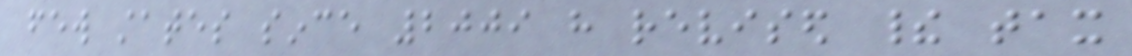few states since 2009 have revised their tax
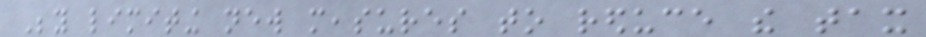Beyond limiting new measures to reduce the tax
